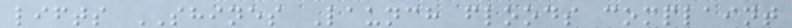lifts SHINES Launch floods complaint
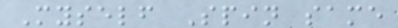Myself Spin same
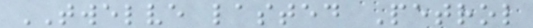TWELVE lasted Petrol
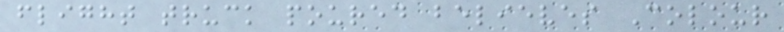flight truck poured believes Colour
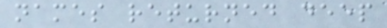names returned deep
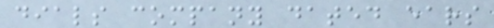dials company dated ears
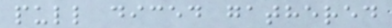pull diced gathered
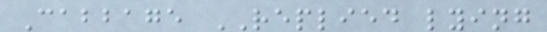Cabbage REPLIED lying
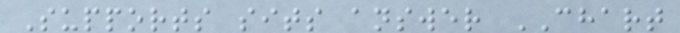Supports sits answer CHART
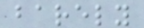barely
